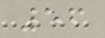56
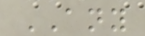ANY
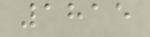1815
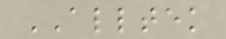ALLTEK
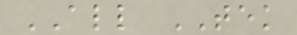ALL TEK
